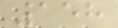158
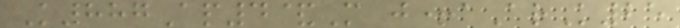K887Ap4&M j+aArK25
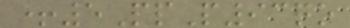+5PpP93qo
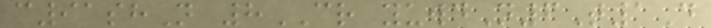c91shN 8CR yuwdN6T1D
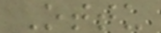Ottu
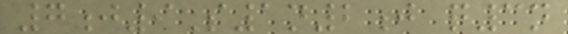7j9S1n2j q3n
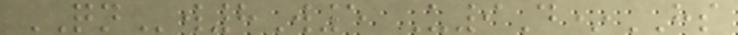QNw8W5 U9D*HS
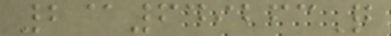2@649263Q
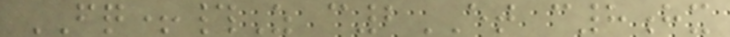FQ+#Z c2ET c8hx
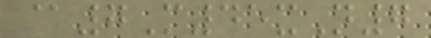@7M45xN7
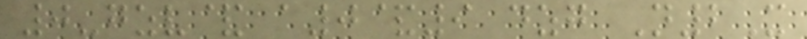0-gzv& a0&9 dzg N2X
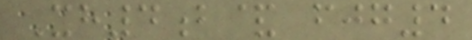Xh4b& fjg4
